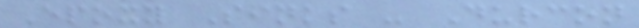Epoxy Sinks - Durcon
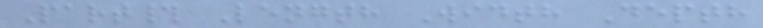Part# Length Width Depth
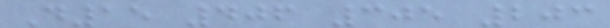D15 406 305 203
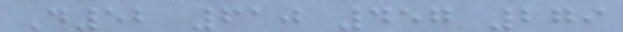D52 610 457 279
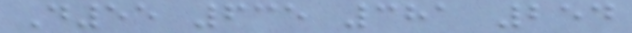D55 635 381 254
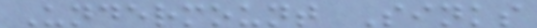Undermount Sinks
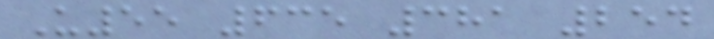U55 635 381 254
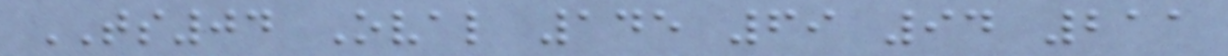TS04 Oval 145 69 94 211
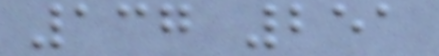137 251
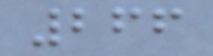266
